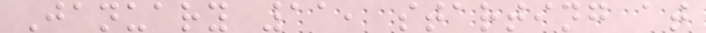January 11, starting at
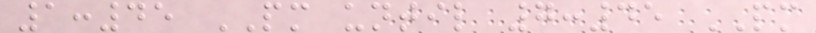1:45 PM until 7:45 PM
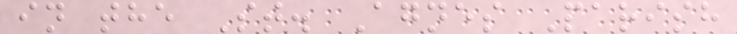in the St. Agnes Parish
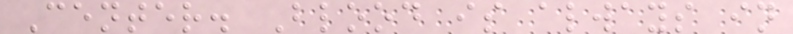Center. Blood is always in
